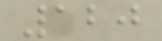120
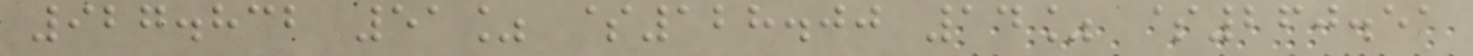927.832 51% $128.00 14% $260.51
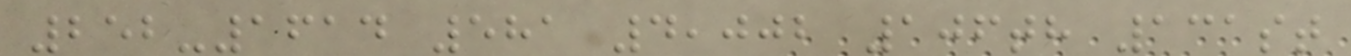252-1614 581 4,002 106th 131st
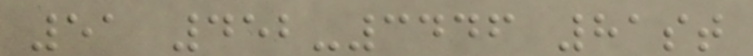51 452-3446 81st
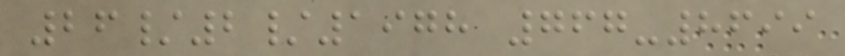26/2/1978 767-8699
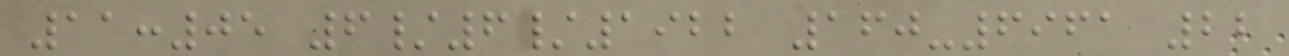11:05 6/6/1922 160-6961 22
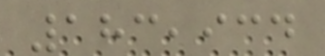183,934
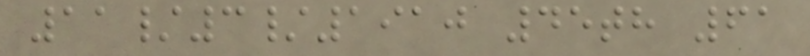11/3/1910 45th 61
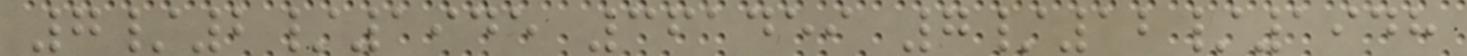7/2/1945 361459 7/12/1948
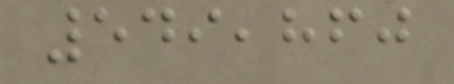549,860
